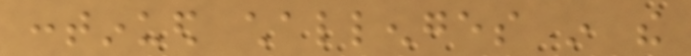continued challenges in the
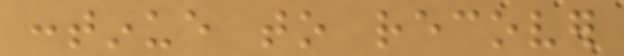continue to recover
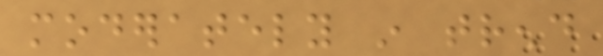moderately in trend
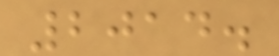2014.
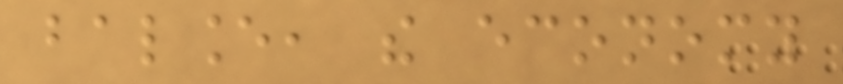balance, the economy
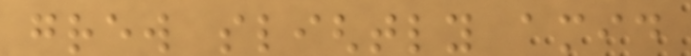grew slightly amid
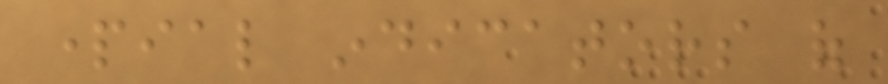partial indicators of
